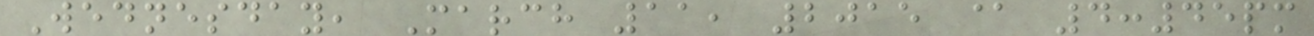Wednesday, March 11, 2015 @ 4:45pm
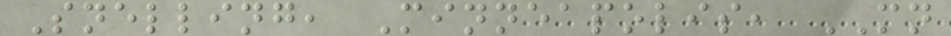Snelling, Minneapolis, MN
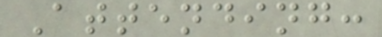Attending:
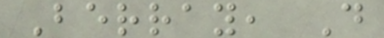Berray, D
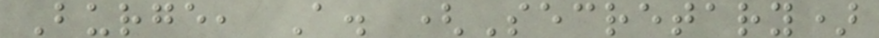Burge, A. (Secretary)
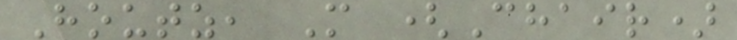Houtz, M (Chair)
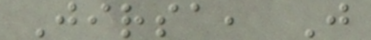Jirsa, J
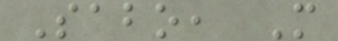Sabo, M
